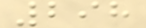298
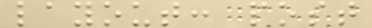layout: post
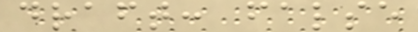draft: false
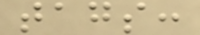tags:
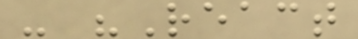- "React
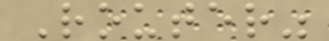Router"
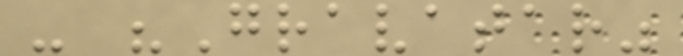- "Gravatar"
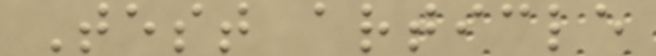Test article
